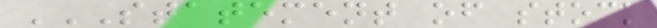STATEMENT OF STOCK
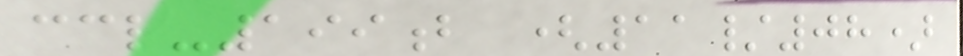ccl-199b (11/08)
